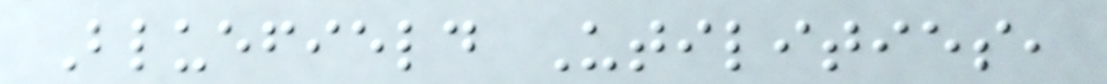Bluefield Utilities,
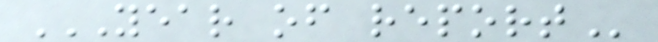YEAR OF REPORT
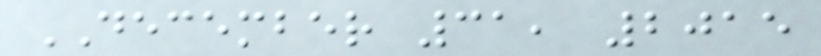DECEMBER 31, 2015
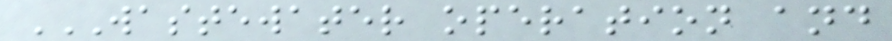WASTEWATER OPERATION AND
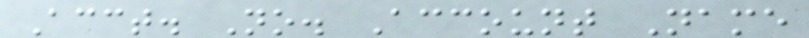Acct. No. Account Name
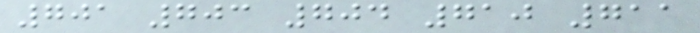701 703 704 710 711
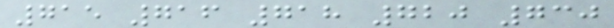715 716 718 720 730
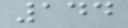144
